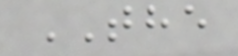THE
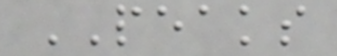PEAKS
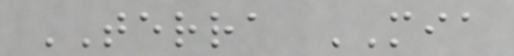TERRA MIA
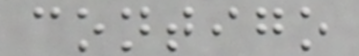contigo
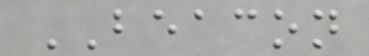BEACON
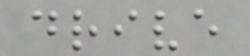drive
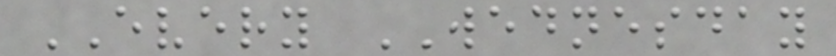EVERY WEDNESDAY
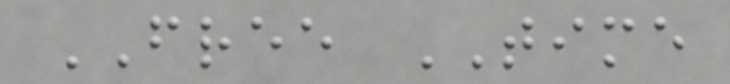FREE TIME
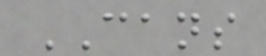CANS
